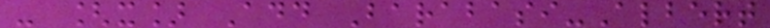- [x] Add Barabasi-Albert
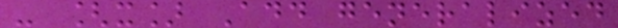- [x] Add generalized
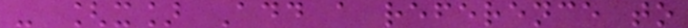- [x] Add a reference to
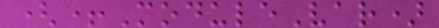(+ModuleVar)
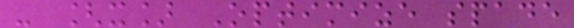- [x] Optimize spade
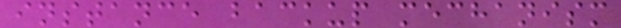instance backup mechanism
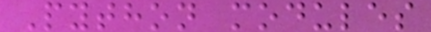Python modules
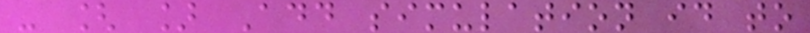- [ ] Add simulation id to
